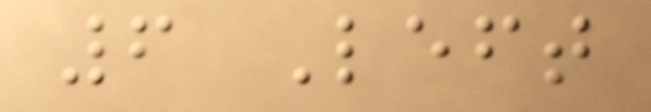6 Left
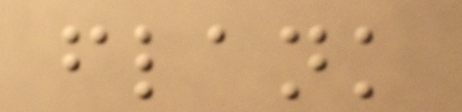flank
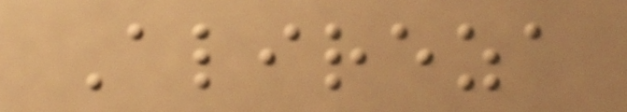Alireza
